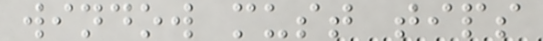window must tips
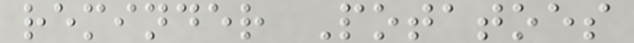reminder Potatoes
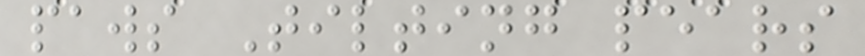paws Tilting pears
